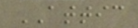ATTIC
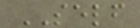SELF
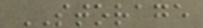STORAGE
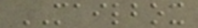MAILBOX
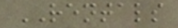RENTALS
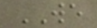WE
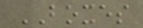BOXES
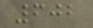602
